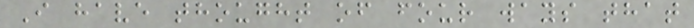I have thought of four ways that
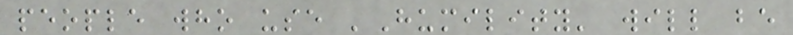people who use 'Humility' will be
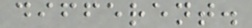different.
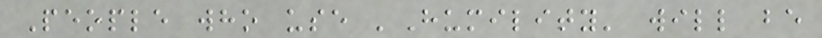People who use 'Humility' will be
